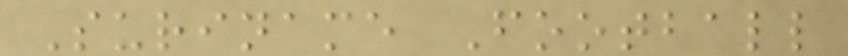Suriname Football
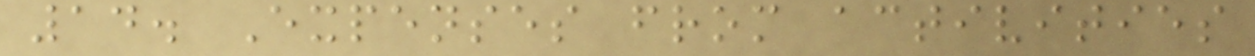14. Expenses from activities
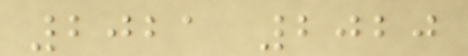2021 2020
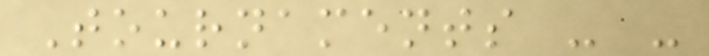Tournaments - -
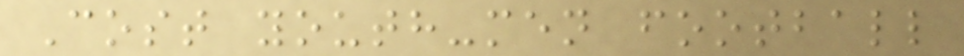Cost youth-men football
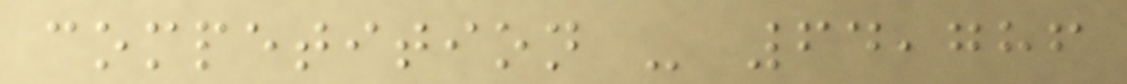competition - 64,786
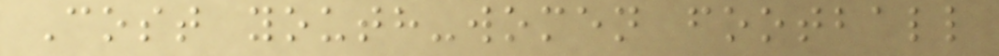Cost youth-women football
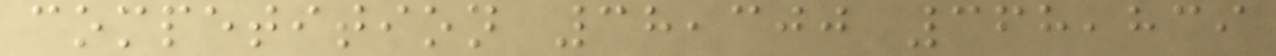competition 38,300 368,839
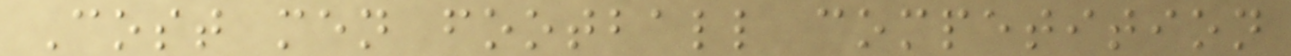Cost men football competition
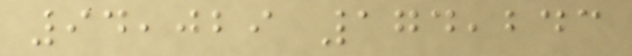94,029 174,243
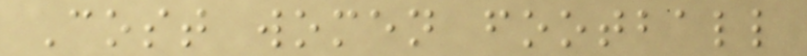Cost women football
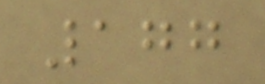177
